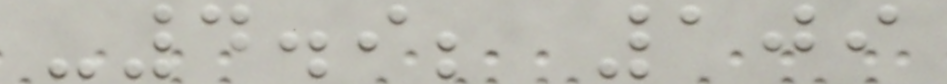-4.9; 109
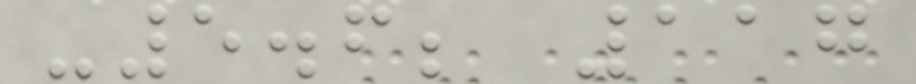-5.6; 117
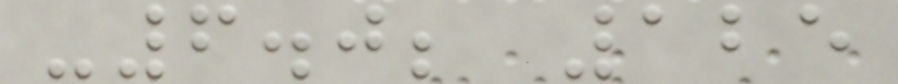-6.0; 125
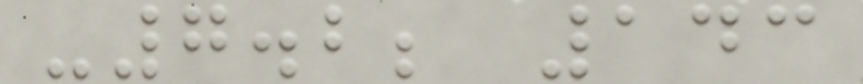-7.2; 143
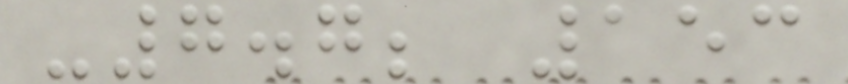-7.7; 153
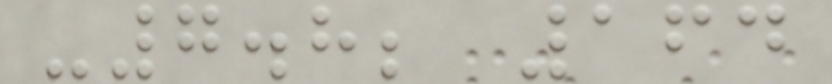-7.8; 164
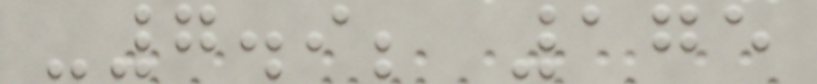-7.9; 175
